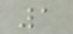1
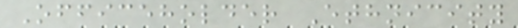Officeholder Ethnicity
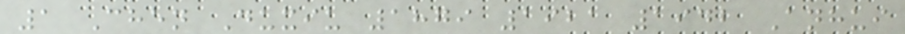1 Chen Duxiu 1879 1921 1942 Anhui
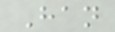Han
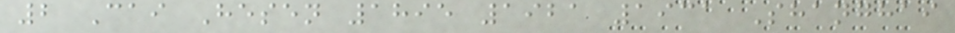2 Cai Hesen 1895 1921 1931 Shanghai
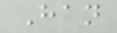Han
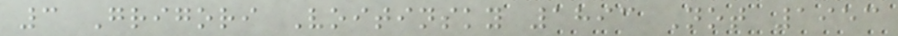3 Grigori Voitinsky 1893 Not 1953
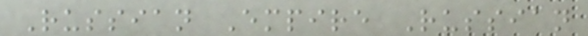Russian Empire Russian
